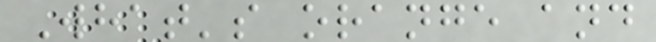What's orange and
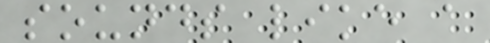sounds like a
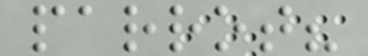parrot?
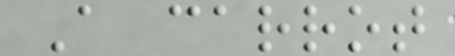A carrot
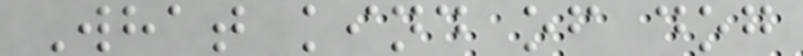What kind of dog
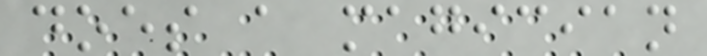does a magician
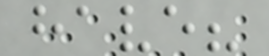have?
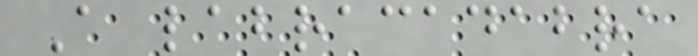A labracadabra
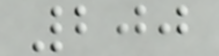200
